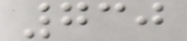730
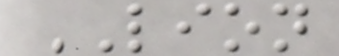LION
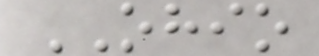OHIO
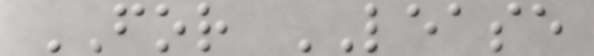FOR LEASE
